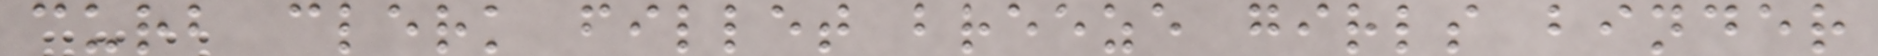curb clerk fillet breeze girls binder
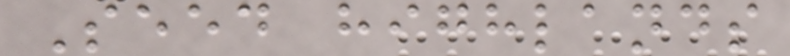Seed highlands
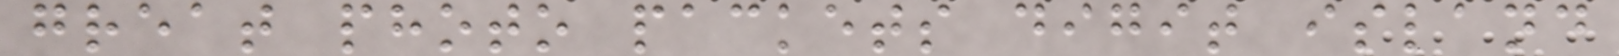great photo packets digit island
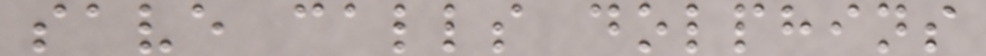save calls dolphins
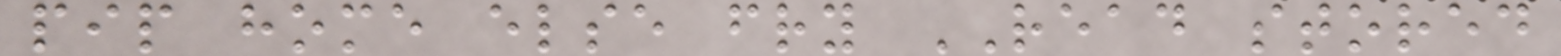pip home else fry READ stored
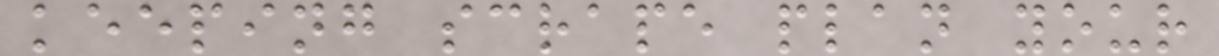keeping scrape plan your
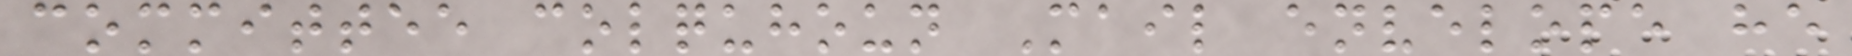committee colquhoun Mail envelope he
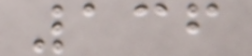136
